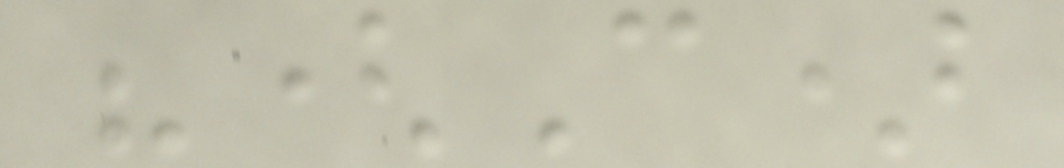"(C)
